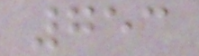753
